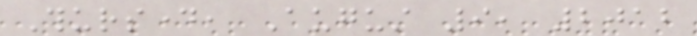Thursday, August 9, 2012
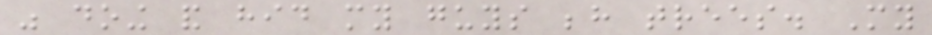was doing and hid my guys behind trees. My
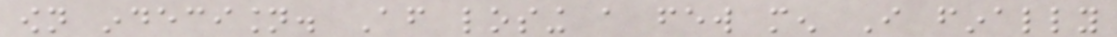own indecision. After losing a few men I finally
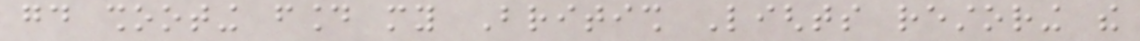good shooting found my British Lights restoring the
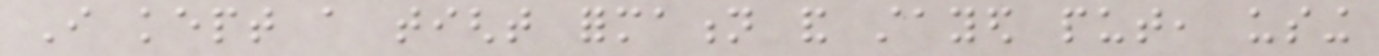I kept a tight formation and stayed put, using
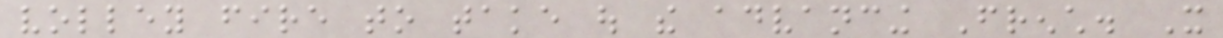volley fire to take out the advancing French. It
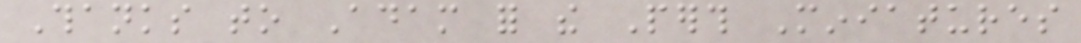Thanks to Adam for the Perth Miniatures
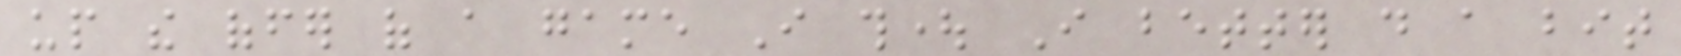up the offer of a game I thought I better do a bit
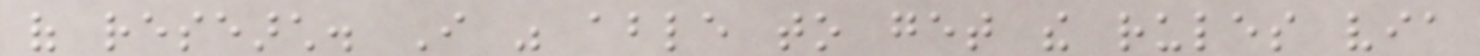of research. I was able to get the rules via
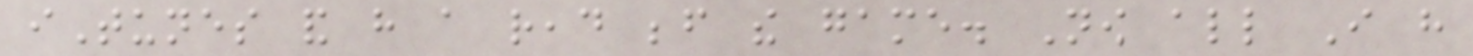iTunes and have a read before the game. Now all I have
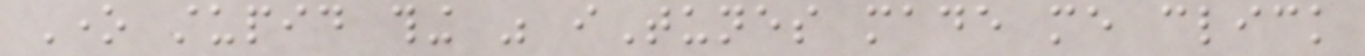One stupid thing was iTunes made me click
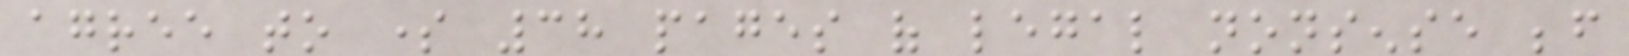agree to some 38 pages of legal nonsense before
